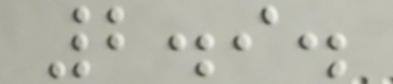2.9.
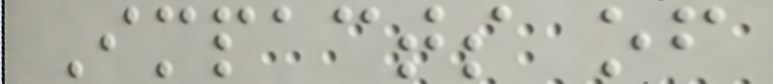Impacts of
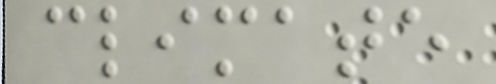climate
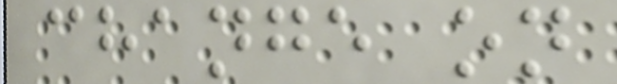change on
